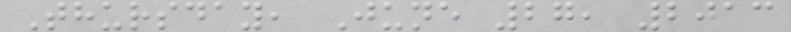Thursday, June 27, 2013
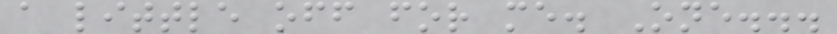a little off for me. One...
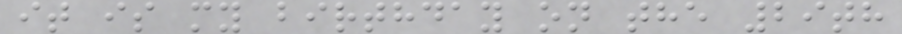it is my birthday on the 29th
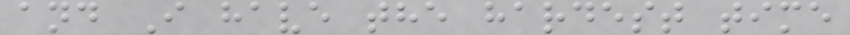and I have the hardest time
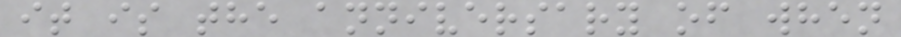it is the anniversary of when
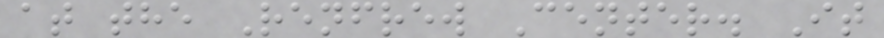at the Renfrew Center. It
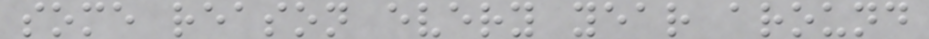some reason every year around
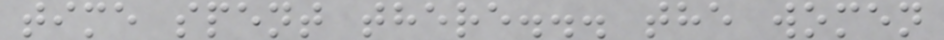time spent there... the women
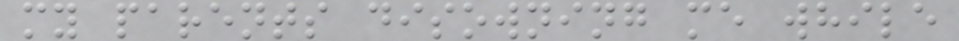my parents disowning me while
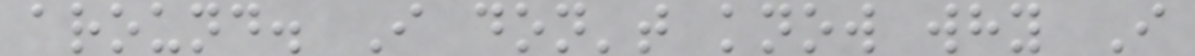around. I don't know why I
